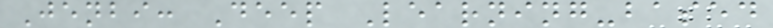Jenbi: Deep Learning-based
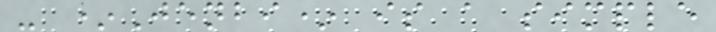- *Jenbi* is a simple
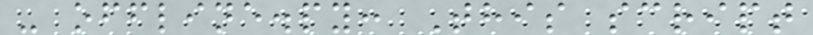- offline.py: This script
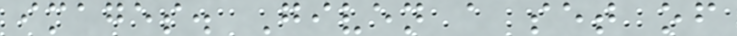images. Given a set of
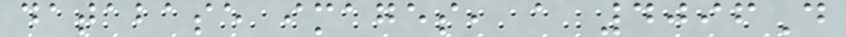database images, a 4096D
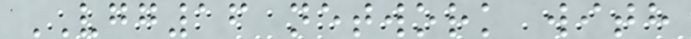VGG16 network with
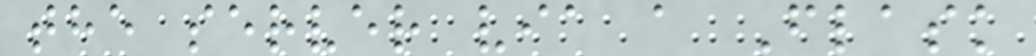the server via a Flask
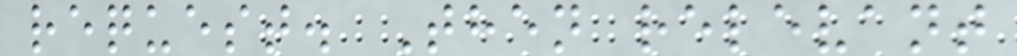request. Then relevant
